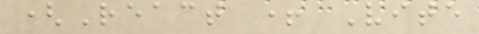(React + Vite
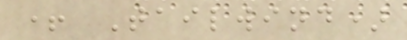+ Tailwind)
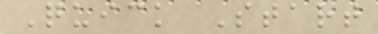Quick Start
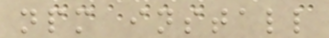npm install
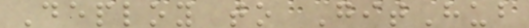Deploy to GitHub
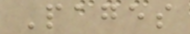Pages
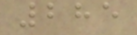285
